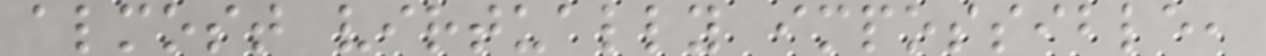almost virtually impossible,
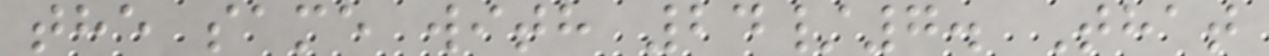the same with 24/7. That
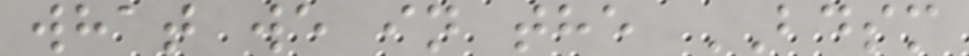what we in the BDSM
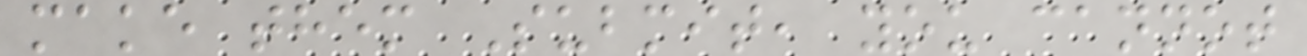make them Submit, you cannot
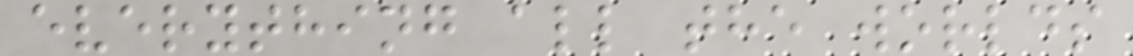everything all the worlds
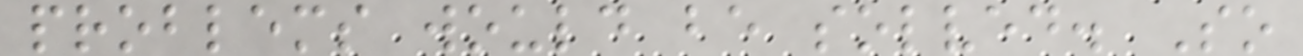problems would be solved. So
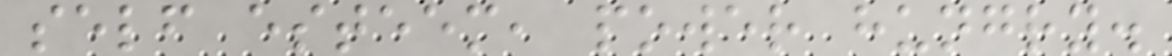self esteem, power hungry.
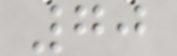70
